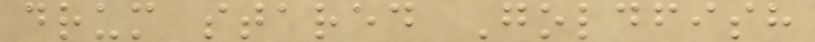drum stared Goldfish
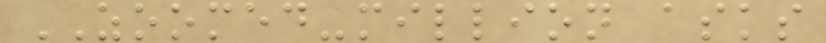ZOOMED-million asks
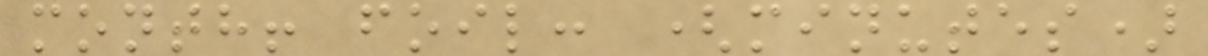month! foil: (minutes)
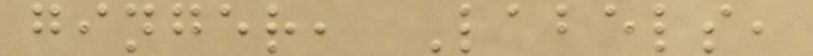ginger, Labels,
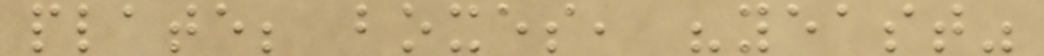plate; boxes, "yeast"
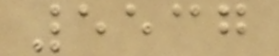5537
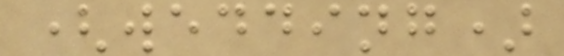(wedding)
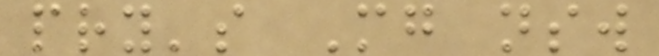pry's Mg nsw
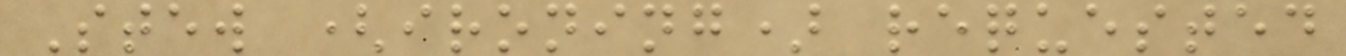Stew (ironing) requested
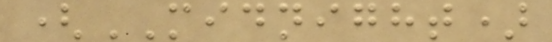(MIDNIGHT)
